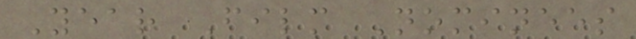Year Film Nominees
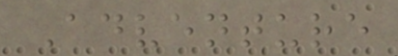Adventure
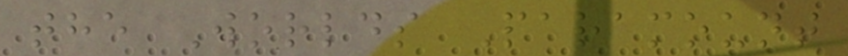the Worlds Paramount
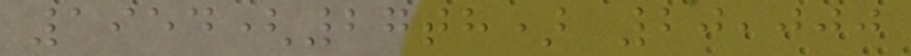1954(27th) 20,000
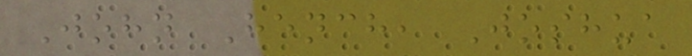John Hench, Joshua
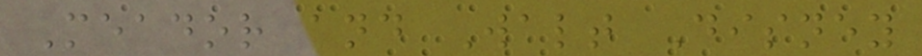Meador and Walt Disney
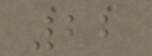22
